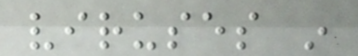viruses in
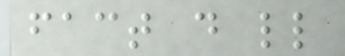fact do little
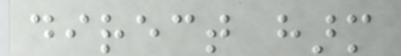direct harm
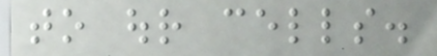to our cells.
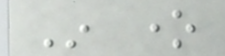In one
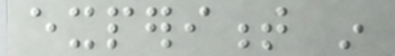experiment in
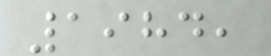1984,
